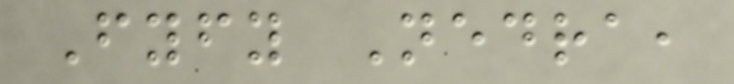Fyfy Nedra,
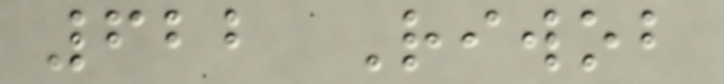622 Riwob
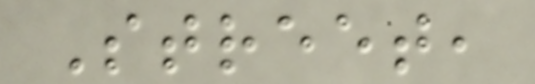Street,
